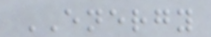ENERGY
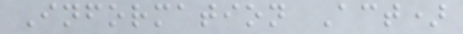Information Act)
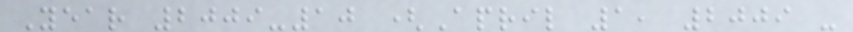Year 2009-10 (April 1, 2009 -
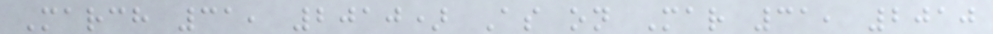March 31, 2010) As on Mar 31, 2010
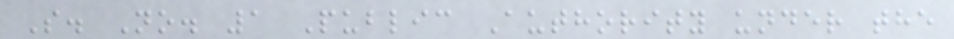S. No. 1 Public Authority under the
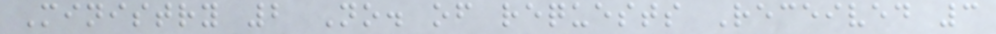Ministry 2 No. of requests Received 3
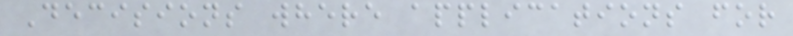Decisions where applications for
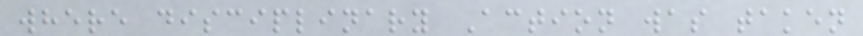where disciplinary Action was taken
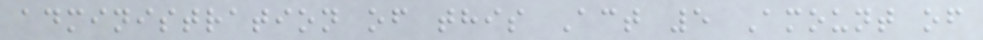administration of this Act 5 Amount of
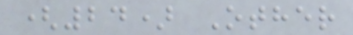(24) Other
